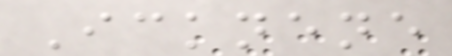Icknene
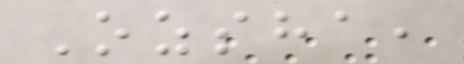Ozsha,
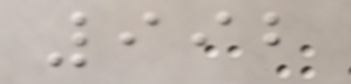992
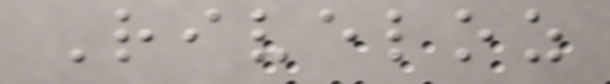Riveloz
